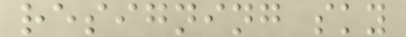resigning sky
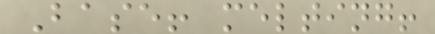Base! melting!
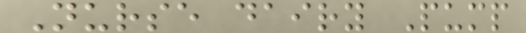Nurse dairy Pump
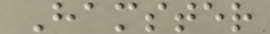Hamster
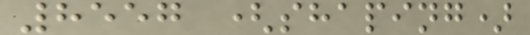8557 (shaping)
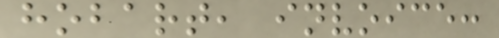hobart, invoice:
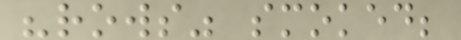"rows" smoked;
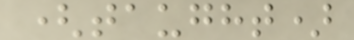(taught)
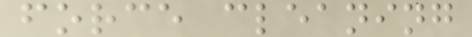force cleaning
